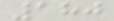180
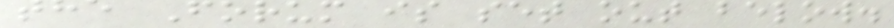the Forum is set out below.
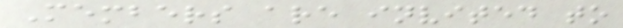Members are invited to
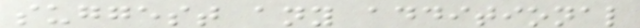suggest any additional
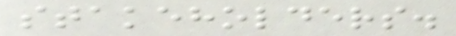stakeholders.
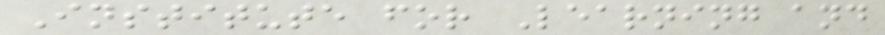Institute for Learning and
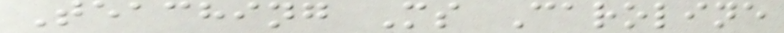Teaching Ms Caroline
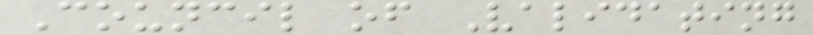Council of Validating
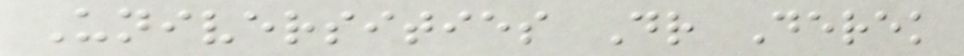Universities Dr Derek
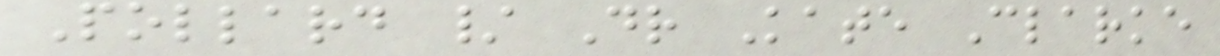Pollard / Dr Kate Clarke
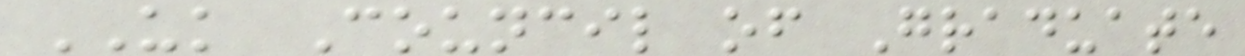UK Council of Graduate
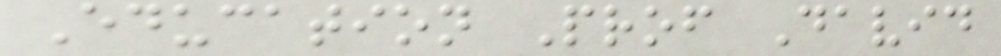Education Prof David
